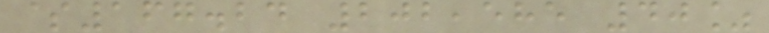$167.24 202,585 40%
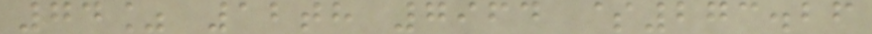74% 12th 7964 $273.26
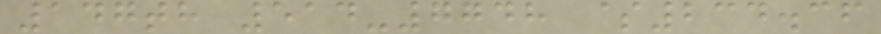147th 514-7748 $234.36
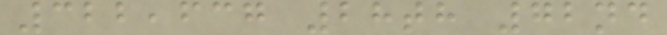322,637 28th 72nd
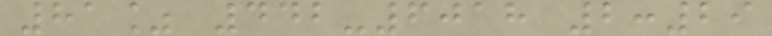81% 442-6018 2:29
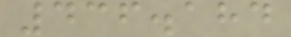436.184
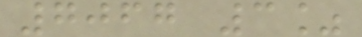7067 3%
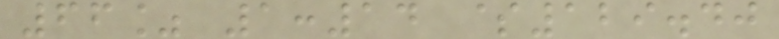66% 1:14 $129.40
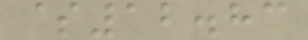$12.83
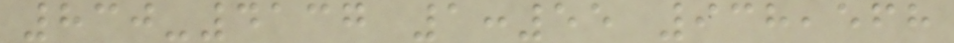830-4137 1:55 938,568
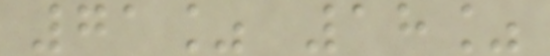71% 18%
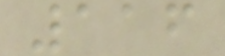116
